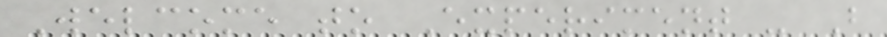Welcome to Experiment - B
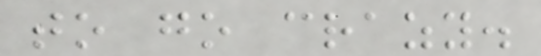to go crazy.
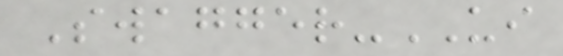Swagger-UI
